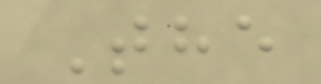The
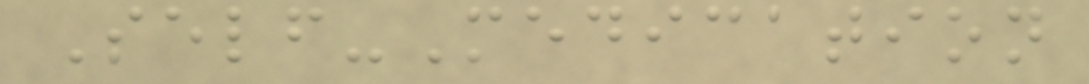Self-Medication
